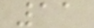11
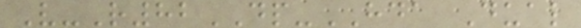V-R82DP-HDA Dual
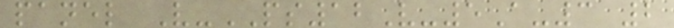panel V-PS12V-5A-3 2
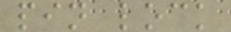pin lock
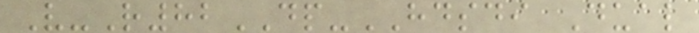V-R82DP-HDSDI Dual
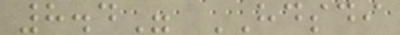8.4" HDSDI
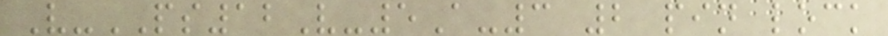V-PS12V-5A-3 2 pin lock
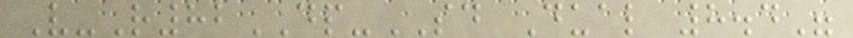V-R82DP-SD Dual 8.4"
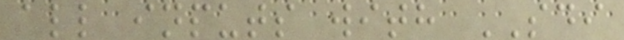all inputs with SDI
